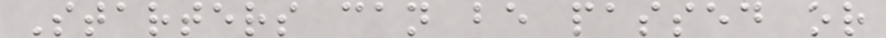Starters can be passed or
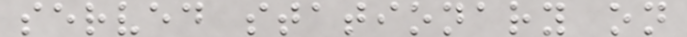served stationary on
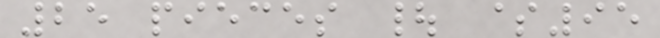25 pieces | $95
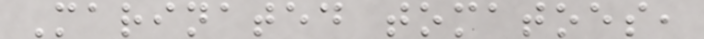Marinated tomatoes,
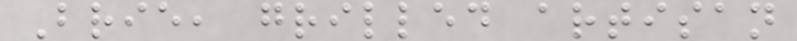Brie, grilled artisan
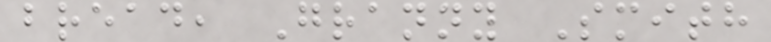bread, Granny Smith
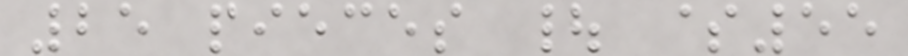25 pieces | $55
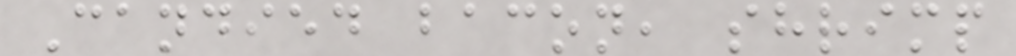Candied bacon, shrimp
